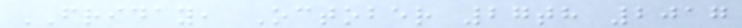FRIDAY, October 27th 2017
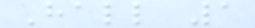Hall 1
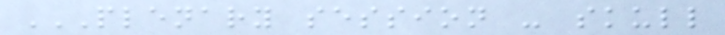PLENARY SESSION - SKULL
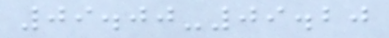09.00-09.20
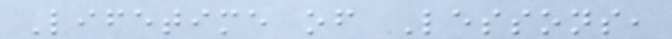Lifetime of Lessons,
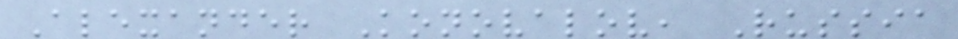Alexander Konovalov, Russia
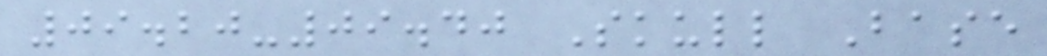09.20-09.40 Skull Base
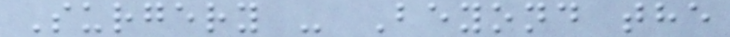Surgery - Beyond the
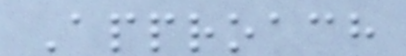Approach
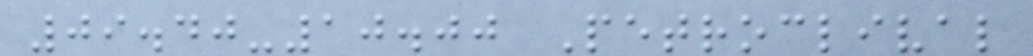09.40-10.00 Petroclival
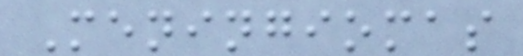Meningiomas
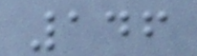146
